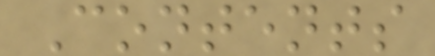Contents
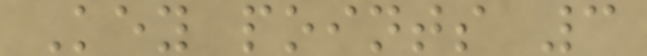Key points 3
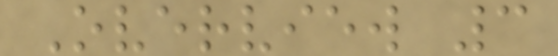Overview 3
